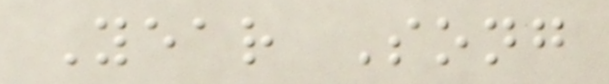Year Song
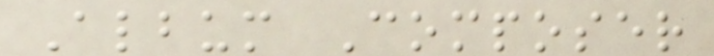Album Composer
